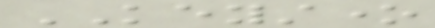KEYSTONE
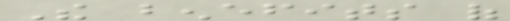The benefits of
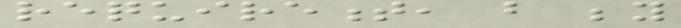requirement, but beyond
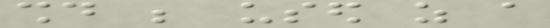should be used as a
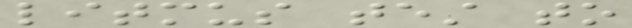litmus test to
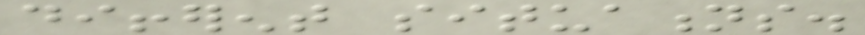different situations.
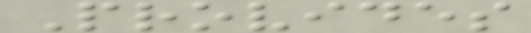Provides
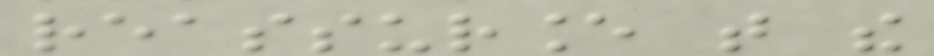reassurance that the
